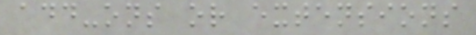add-ons or extensions
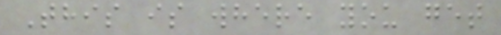This is where you get
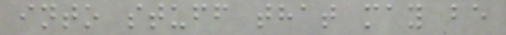into stuff that may be
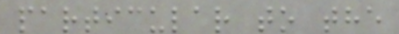particular to the
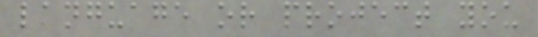language or project you
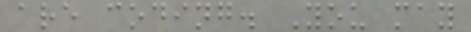are coding. You may
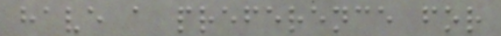have a preference for
